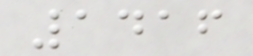1416
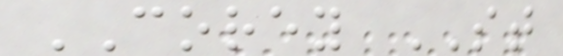COREY ST
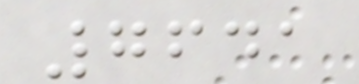7641
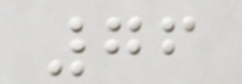76
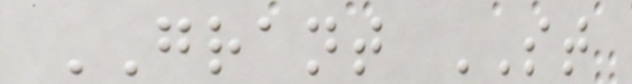GRANT ST
